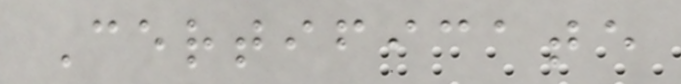Certificate
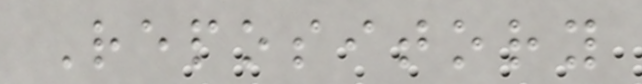Repository
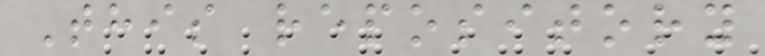This repository
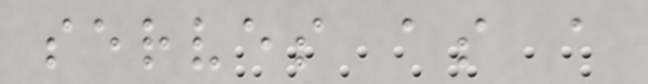serves as a
